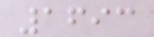1693
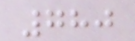780
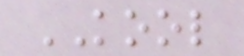KOOL
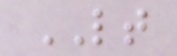LT
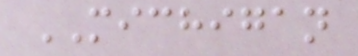MICHIGAN
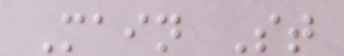Main St
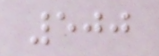500
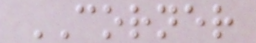CORNER
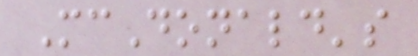McDonald's
